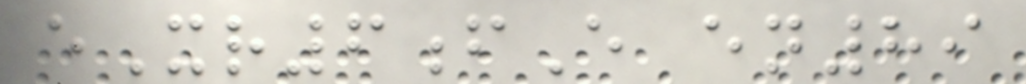eXr6fE en89
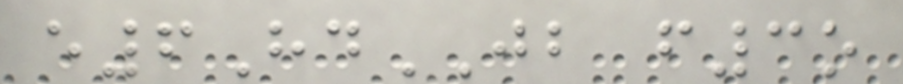e6HdJB f3o
